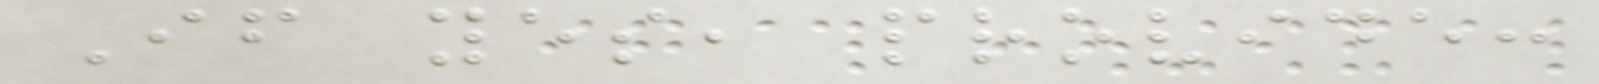If yes, provide:
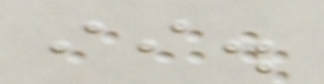ii.
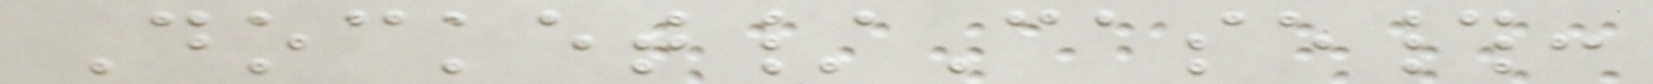Docket/Case#:
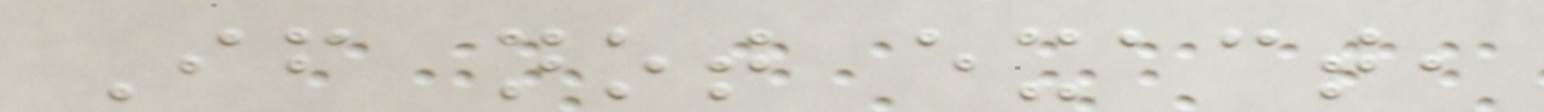If not exact,
